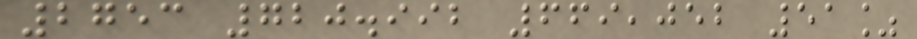2753 720.992 669,052 51%
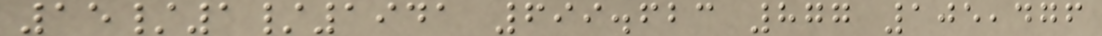15/1/1941 699.623 877 105,476
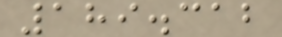189.312
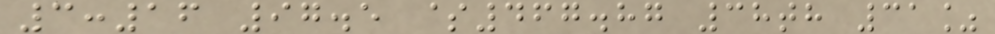3:16 97.5 $467.87 38th 31%
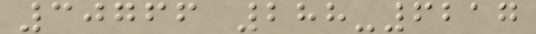30766 288-6217
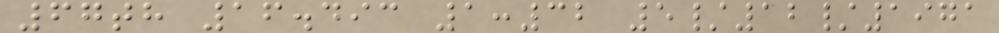67th 16.493 1:32 5/12/1971
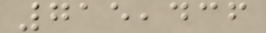715,436
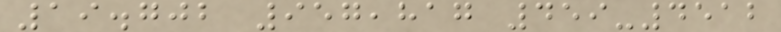19.702 957,817 459-4512
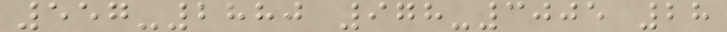557-2880 978-3005 28
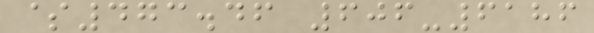$473.46 606-6186
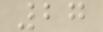27
